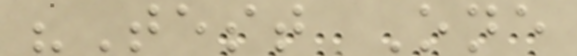"Test One
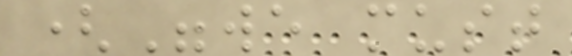("we must
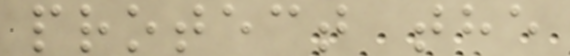protect the
